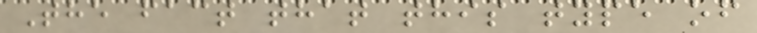The fact that this type of
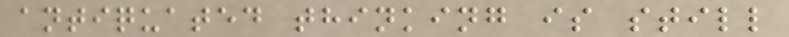antiquated thinking is still
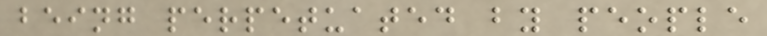being perpetuated by people
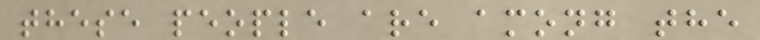these people are among the
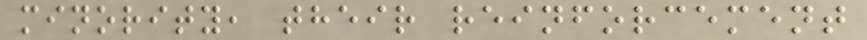minority, their reinforcement
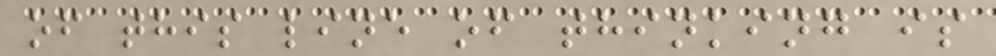of this line of thinking is
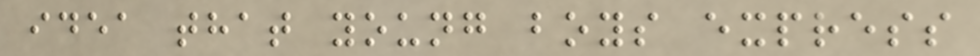idea that young boys express
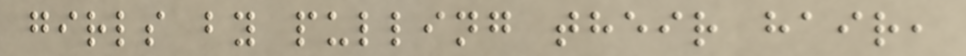girls by pulling their hair,
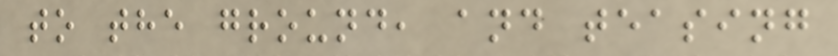to the ground, and teasing
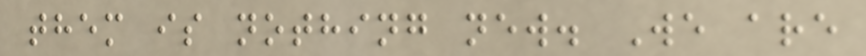them is nothing new. We are
